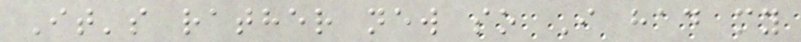It's rather new so I had my
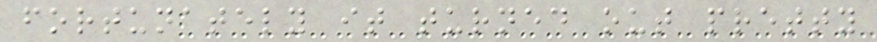fortunately it turned out pretty
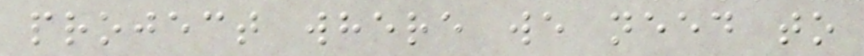project where we need to
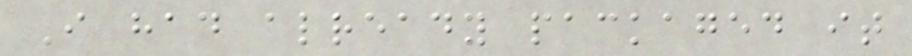I had already packaged it
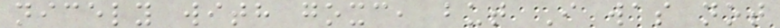nicely with goxc, but I was not
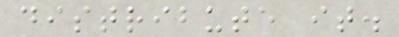distribute it.
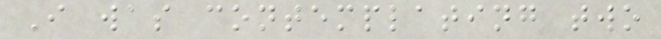I was contemplating two
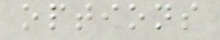options
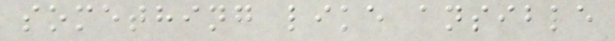something like ansible
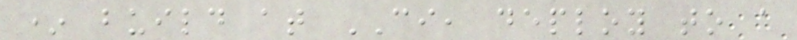* build at CI, deploy to a
